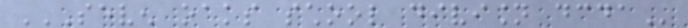SEVEN OAKS SCHOOL DIVISION DCDA
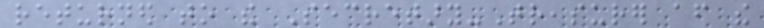returned to the Secretary-Treasurer after the
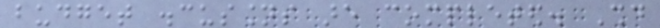budget discussions are completed. Should
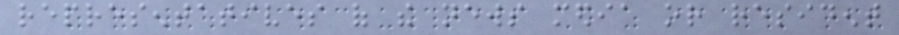representatives of the news media or resident
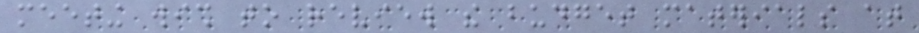meeting wish to review the budget materials at
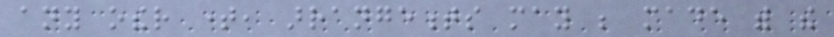any other time, arrangements may be made with the
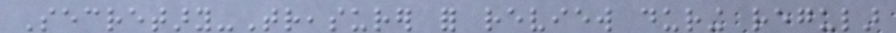Secretary-Treasurer for review during regular
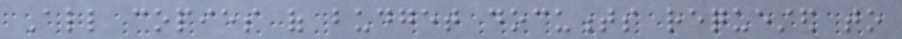All copies of budget documents requested to
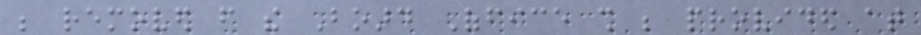be removed from the Board Office shall be provided at
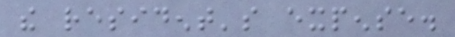the resident's expense.
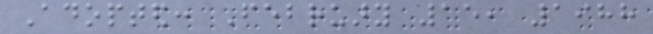Adopted: February 15, 1988
